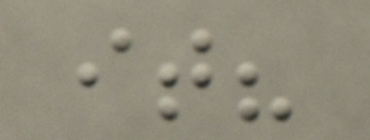it?
